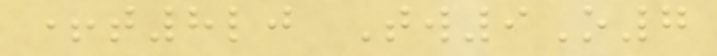+t8lj Tw9O7
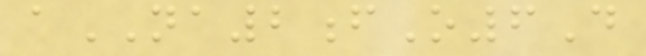aNA2fO6D
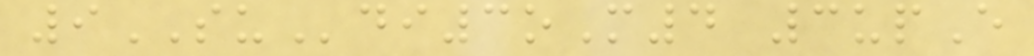9SUdi3oM4 3upE
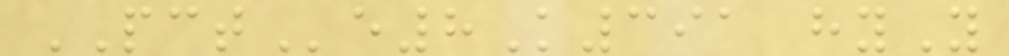PCTe8K391 hyY
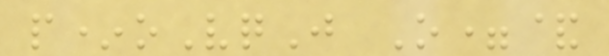p*oVqJ O=&
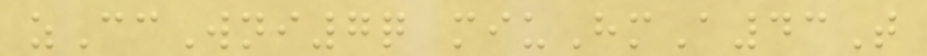zCcWni7q miuHmA43T
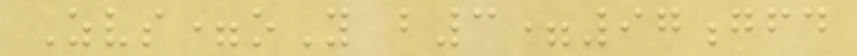Zvs=oY b3=97gfd
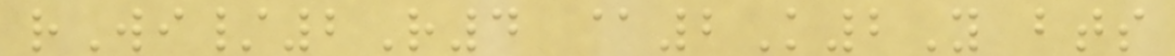rWi/2R4 @2K2Y bts
